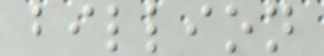billion
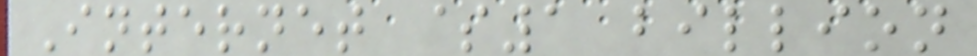Internet $1 billion
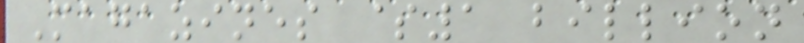Magazines $1 billion
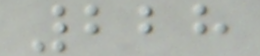228
